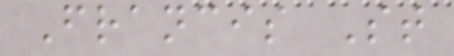Francis St
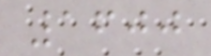1600
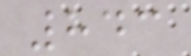843
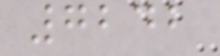7242
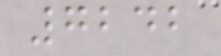7242
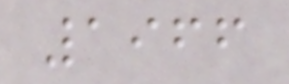1966
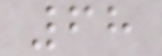68
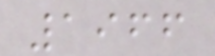1966
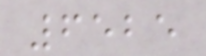6525
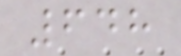648
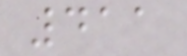411
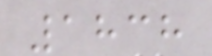1838
